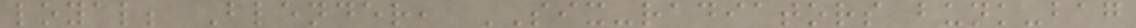loyal; Blender, SIX-radiators bunk-bag
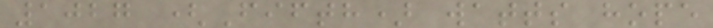1027 (Fifth) watts hope
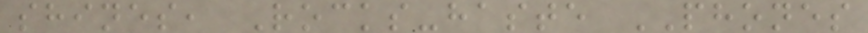shines, Rocks-haste PHONES
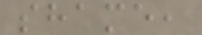shame,
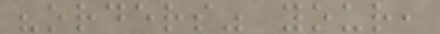"orders" your,
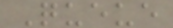Queue
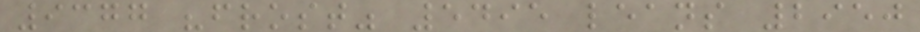9377 "frost" 5495 leans 2950
